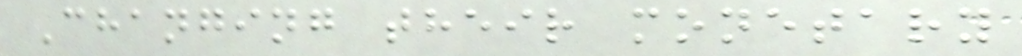Changing their monetary
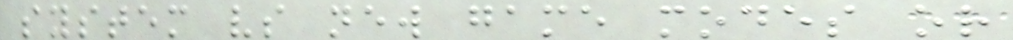system vs new game modes or
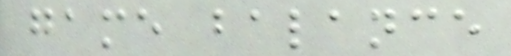game balance
